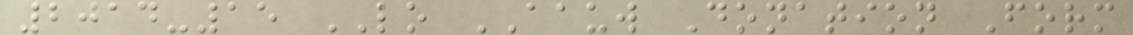2014-15 LO AAUW Donation Form
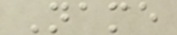Name
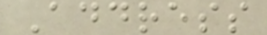Address
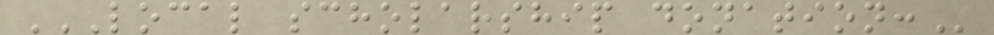LOCAL SCHOLARSHIP DONATION:
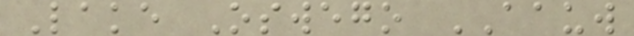Lake Oswego AAUW
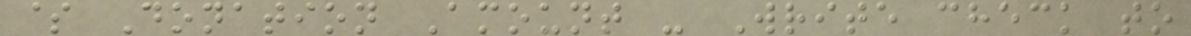$ Donation Amount - Write check to
